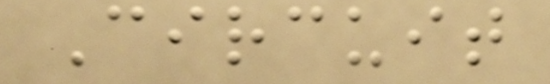Circuit
